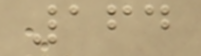164
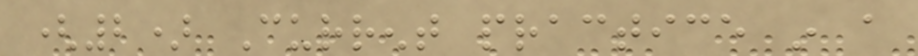(2) Current practice in a
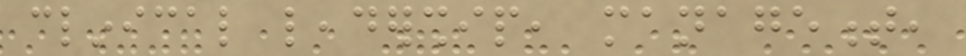clinical leadership, management,
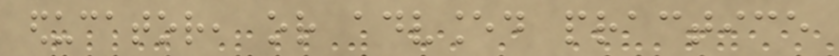educator, or advanced practice
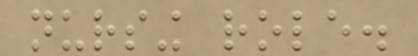nursing role.
